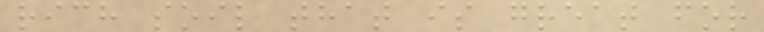rich soil that is great for
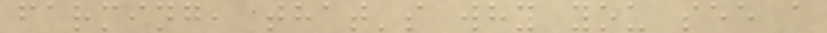farming, that's why you see a
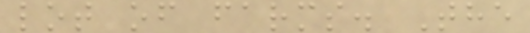lot of farms. The
